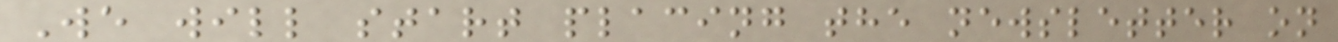We will start placing the newsletter on
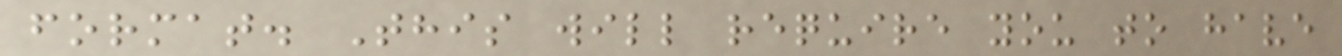format. This will require you to have
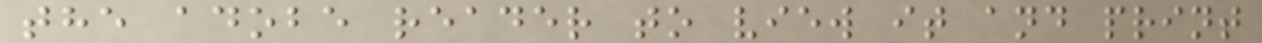the adobe reader to view it and print
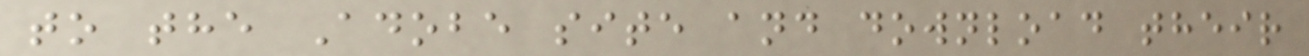to the Adobe site and download their
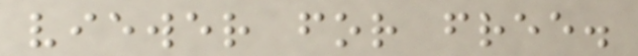viewer for free.
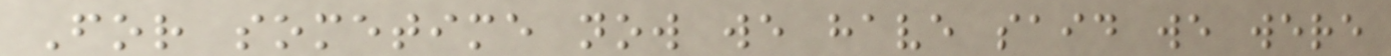For sometime now we have said we were
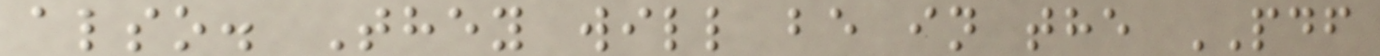also. They will be in the PDF
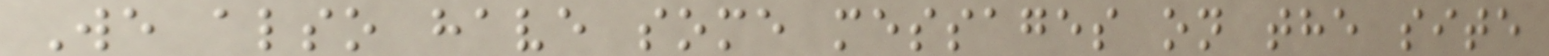We also have some messages on the site
